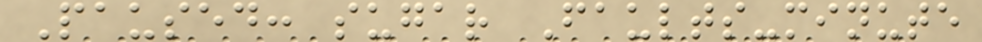Paused: sugar Faults-minute
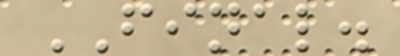FINAL.
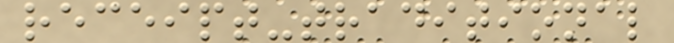receipt-traditional
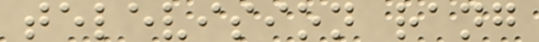television rang
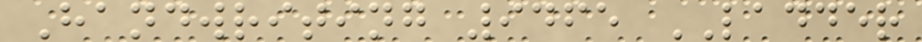Handwriting 9465 LADDER
